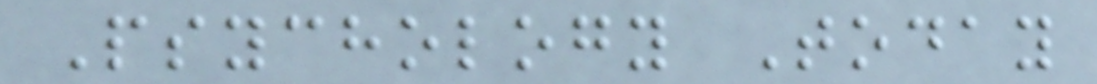Psychology Today
